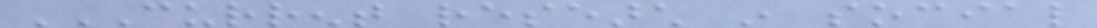CURRENT RESEARCH IN SOCIAL
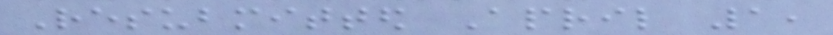Resubmitted April 1,
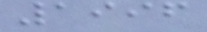1996
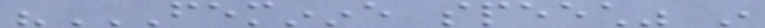"FEMININE SPEECH" IN
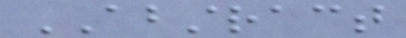ABSTRACT
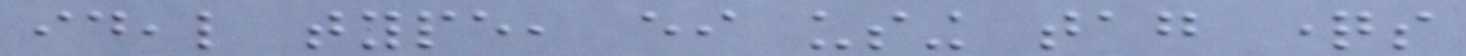ideal type, either using tag questions
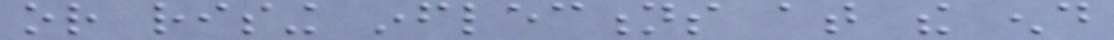or rising inflections at the end
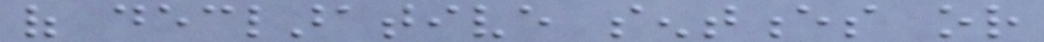of declarative sentences or
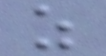as
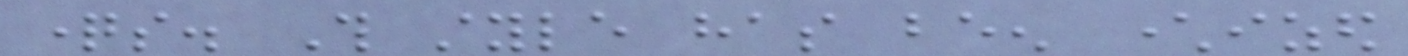questions. This style has been characterized
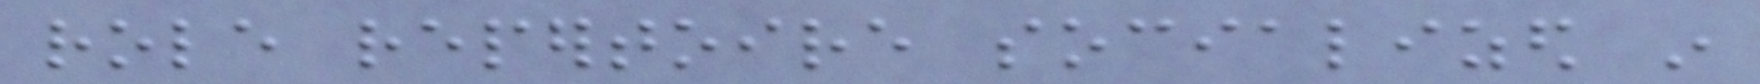role repertoire socialized in
